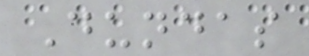Dundas
